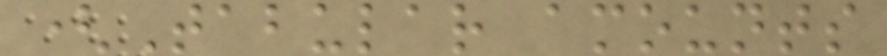(Tabular amounts
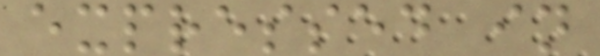expressed in
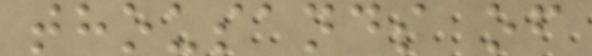thousands of
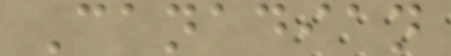Canadian
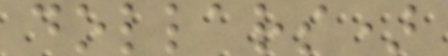dollars)
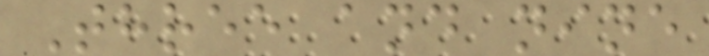Three and nine
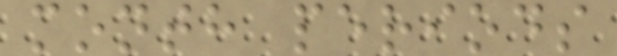month periods
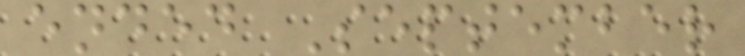ended September
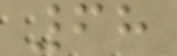68
